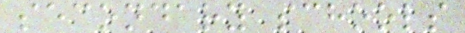secondary schools
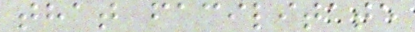that facilitate
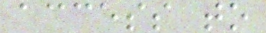access to
